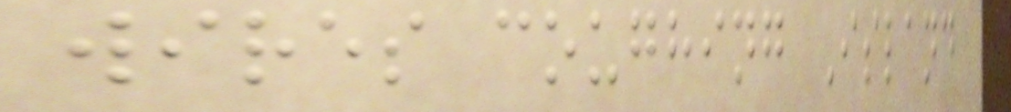wires coughing Island
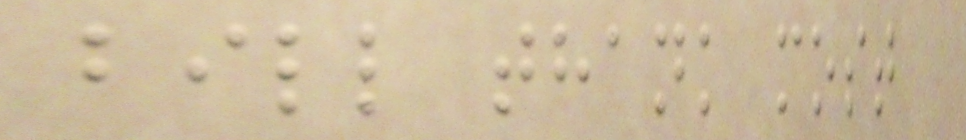bill thank most
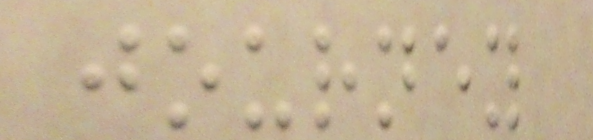journey
